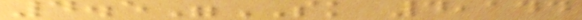4.5"SK 4,144
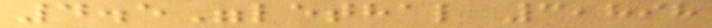4.5"lethal 3,898
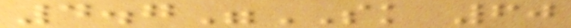4.7"SK 60
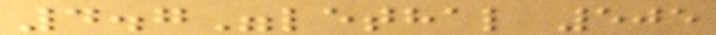4.7"lethal 505
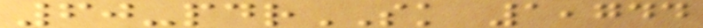60-pdrSK 1,744
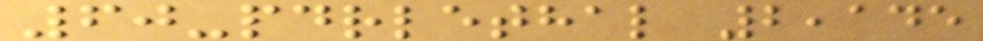60-pdrlethal 2,145
